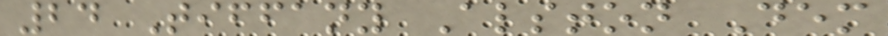24 Tiffany Alston Dem
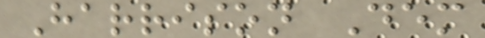Harrison Dem
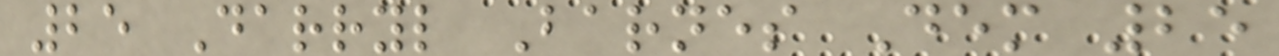25 Darryl Barnes Dem 25
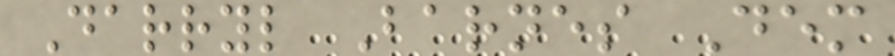Darryl Barnes Dem
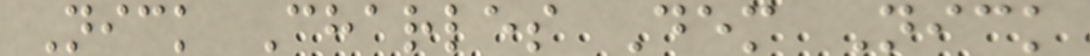Nick Charles Dem Nick
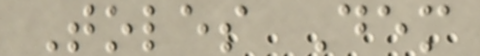Toles Dem
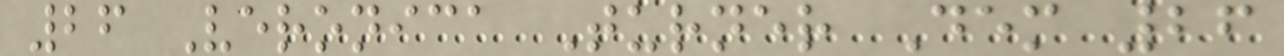26 Veronica Turner Dem 26
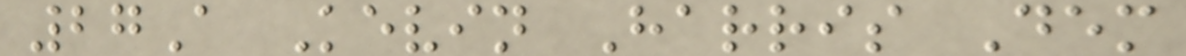27A Kevin Harris Dem
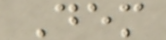Dem
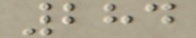284
